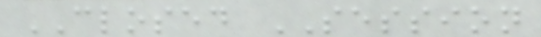CLOSED SESSION
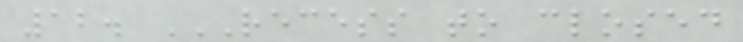12. RECESS TO CLOSED
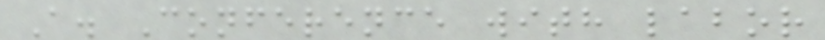A. Conference with labor
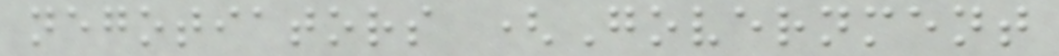negotiators (Government
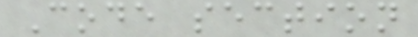Code section
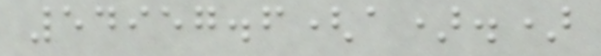54957.6(a).)
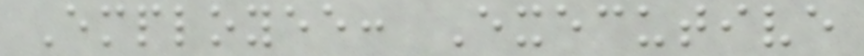Employee: Executive
